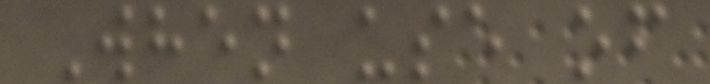When use of
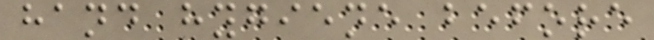hand hygiene before
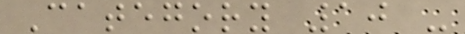Category 10 -
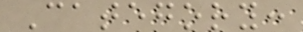Category:
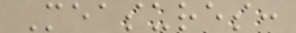Measures:
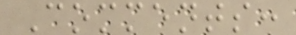Comments:
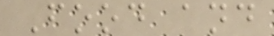Food and
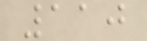110
